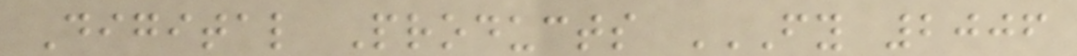Digital Products FY 2006
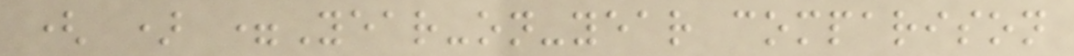( ) =Year-on-year comparison
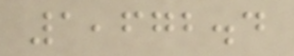1,672.4
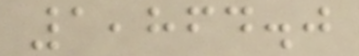1,864.0
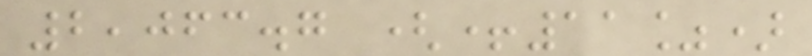2,063.7 (+11%)
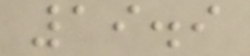19.9
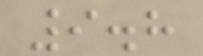9.8
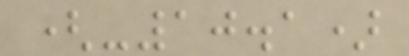(-10.1)
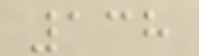138
